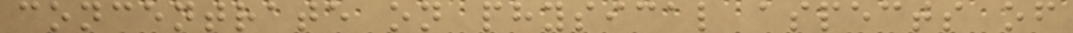concentrate on physical aspects of
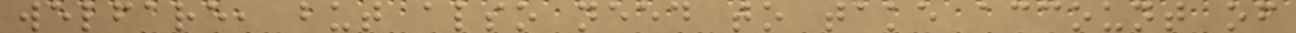welfare, but also need to take account of
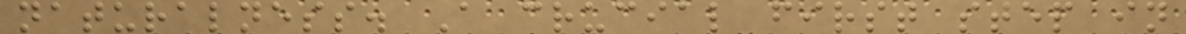naturalness. A crucial first step in
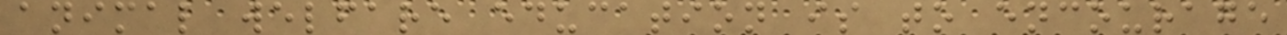animal welfare education is to encourage
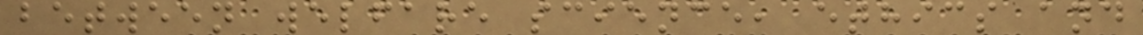between welfare science, ethics and
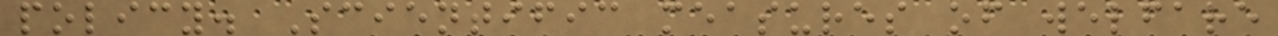policy. Scientific measures of welfare
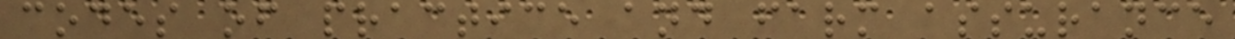codes of practice and farm assurance
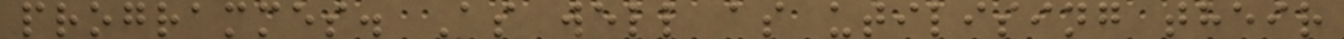programmes. As well as utilising their
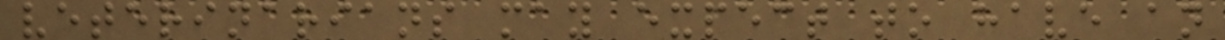veterinarians may expect to have an
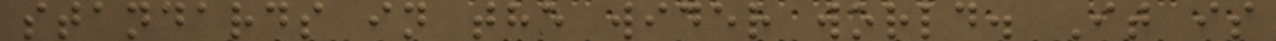standards in the wider world. It is
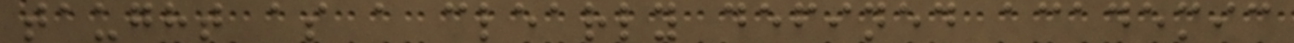taught as a clearly defined academic
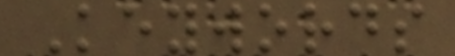Keywords
